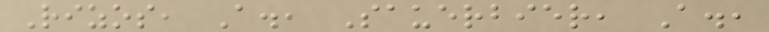Rizos, A., Sauerbier, A.,
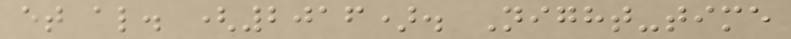et al. (2016). Night-time
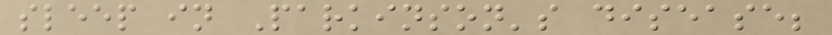sleep in Parkinson's disease;
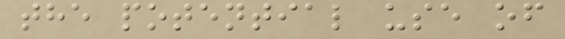the potential use of
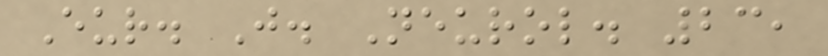Eur. J. Neurol. 23,
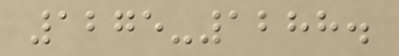1275-1288.
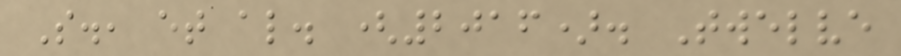S., et al. (2016). Twelve
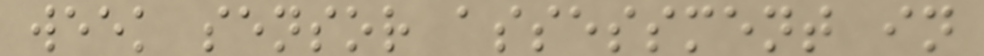week sensor assessment in
